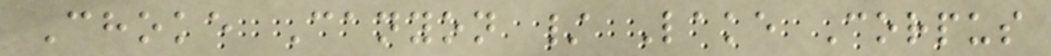Choke Canyon / Lake Corpus
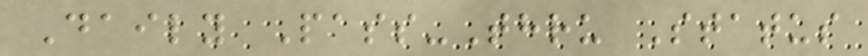Daily Pass-Thru Status
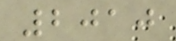2010
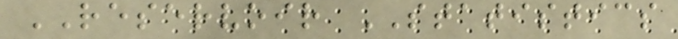RESERVOIR STATISTICS
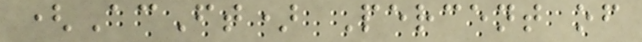(AcFt) Percent of
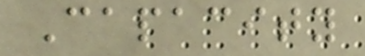Capacity
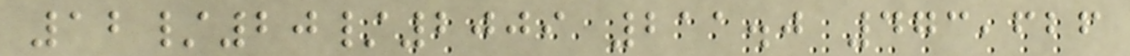12/20/2009 211.0 473,626
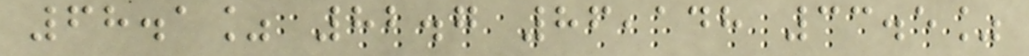68.1% 82.7 86,148 33.5%
